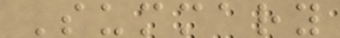Summary
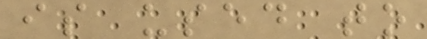is used to
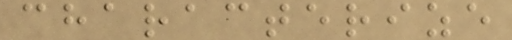characterize
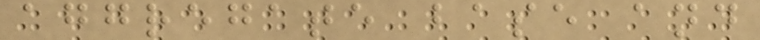aggregate base and
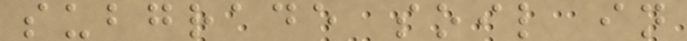subgrade soil in
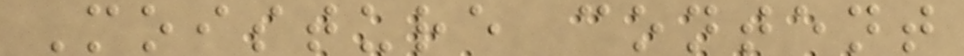Moisture content
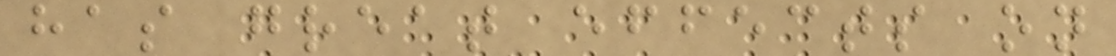has great effects on
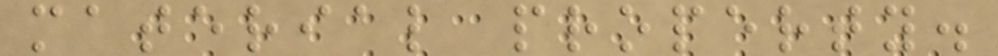material property.
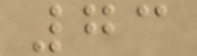73
